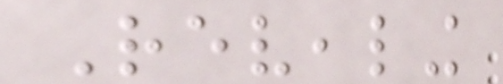Revealing
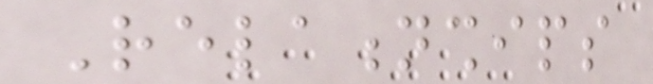Relationships
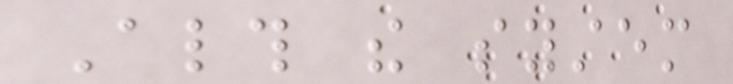Although the system
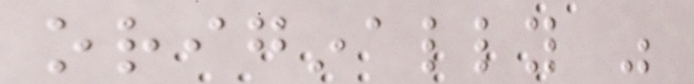originally was
